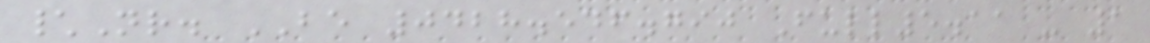\Nr. BE 0428.546.790 Full5.11 - 1
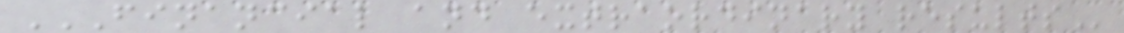FINANCIAL AND EXTRAORDINARY RESULTS
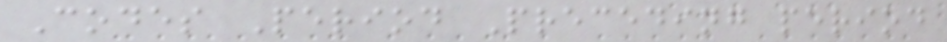Codes Period Preceding period
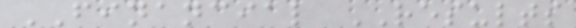FINANCIAL RESULTS
